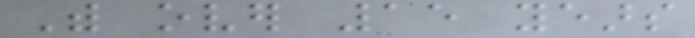With over 15 years
